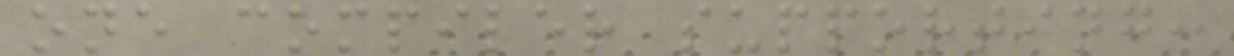one compiler supporting:
